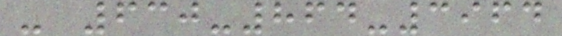- 630-864-3964
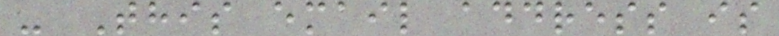- This email address is
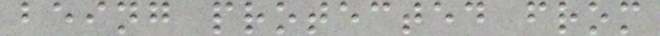being protected from
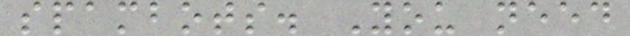spambots. You need
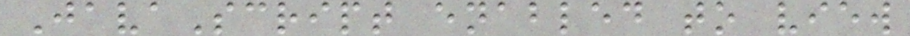JavaScript enabled to view
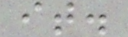it.
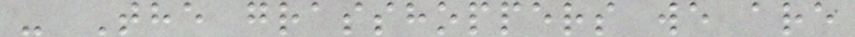- The grasshoppers we are
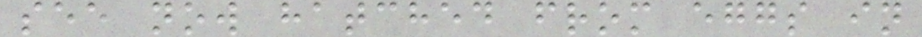see now hatched from eggs in
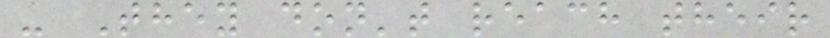- They don't reach their
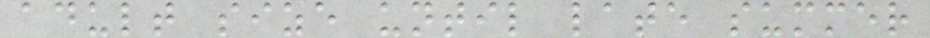adult size until late summer
